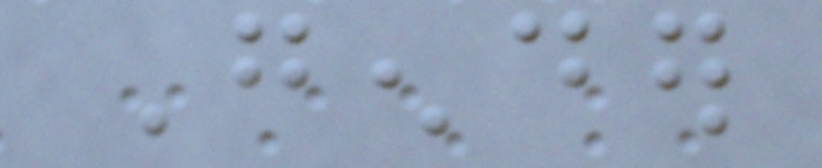Gender
